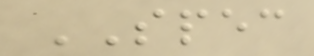SPEC
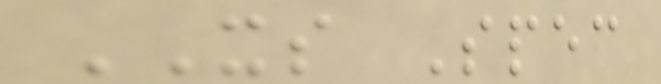XS Spec
